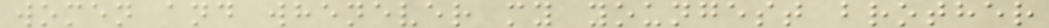women and whenever my youngest brother
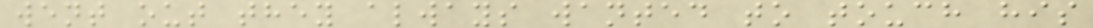went out they always wanted to touch his
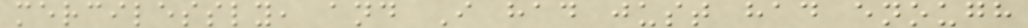mercilessly, and I had just had enough
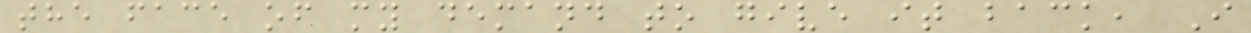the face of my demand to give it back, I
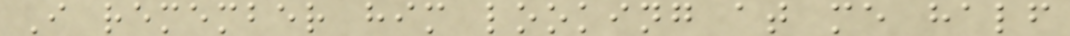I remember him looking at me half
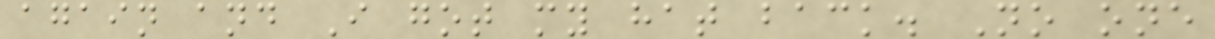again and I got my hat back. No one
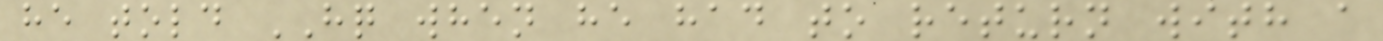he told HQ when he had to return with a
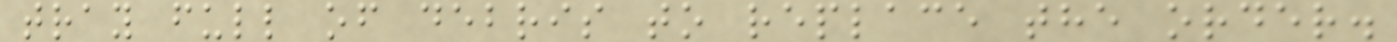tray full of debris to replace the order.
